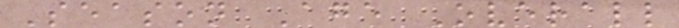Season Age Overall
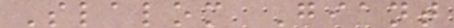Slalom Giant
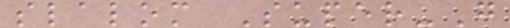slalom Super-G
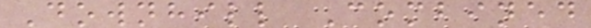Downhill Combined
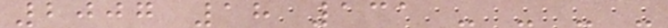2007 18 131 - - - -
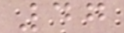47
